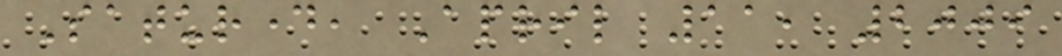Saturday, April 11, 2009
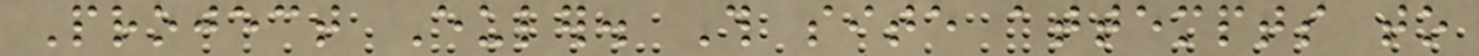Project Euler. This site attempts to
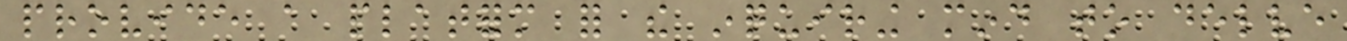provide a platform for the inquiring mind to delve
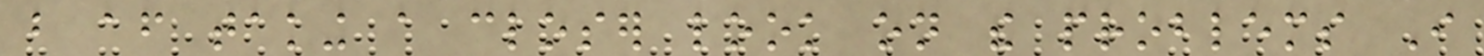but after taking a closer look on the problems I
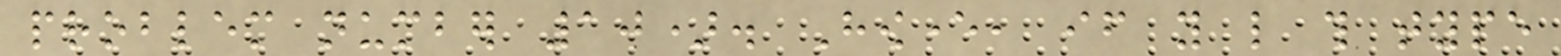problem number 10). However, if you like this type
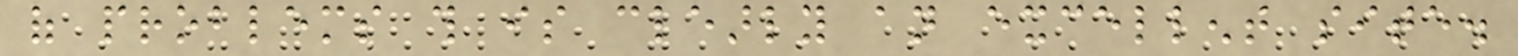of problems this is clearly an excellent site.
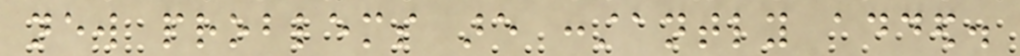new problems are constantly added.
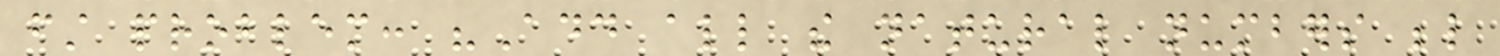first problem: "Add all the natural numbers below
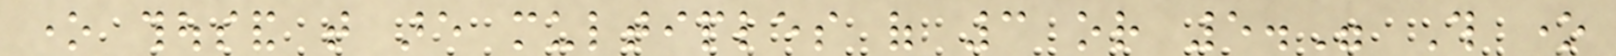one thousand that are multiples of 3 or 5." This one
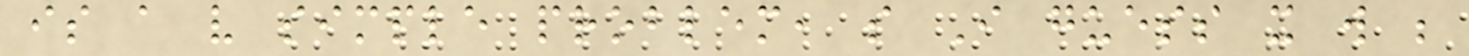is a very simple problem, so I guess it will be
